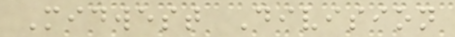Midwest Division
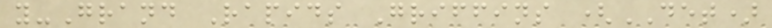y-Grand Rapids Griffins (DET)
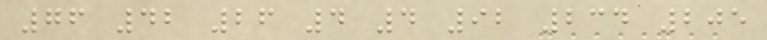76 42 26 4 4 92 234 205
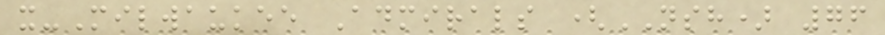x-Milwaukee Admirals (NSH) 76
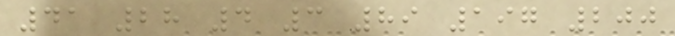41 28 4 3 89 197 200
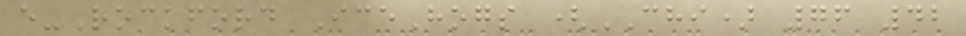e-Rockford IceHogs (CHI) 76 42
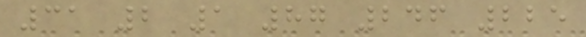31 2 1 87 246 225
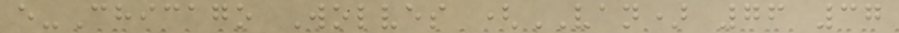e-Chicago Wolves (VAN) 76 37
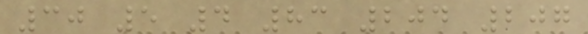30 5 4 83 204 207
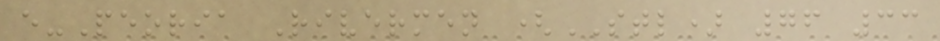e-Peoria Rivermen (STL) 76 33
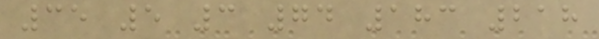35 5 3 74 183 218
